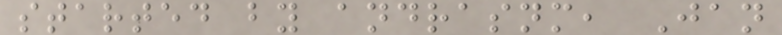started by andrasnm, Jan
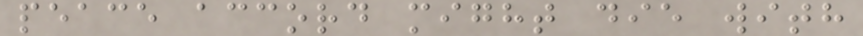peace accord might die with
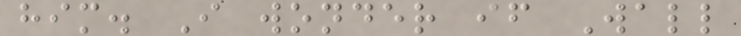him. I wonder if Wall
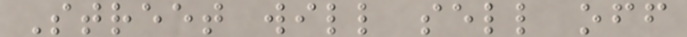Street will sell off
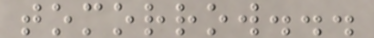tomorrow...
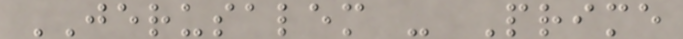JERUSALEM - Prime
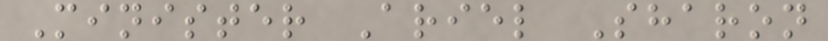Minister Ariel Sharon
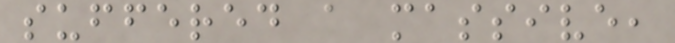suffered a massive,
